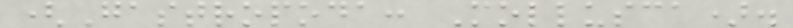(Gastropoda: Mollusca).
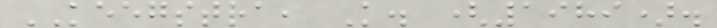KEEGSTRA, K. (1989).
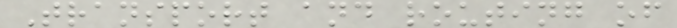Transport and routing of
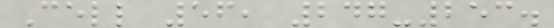Cell 56, 247-253.
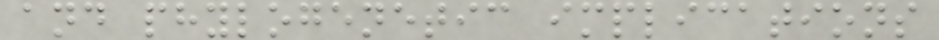and phylogenetic implications
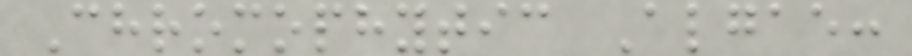Chromophytic Algae:
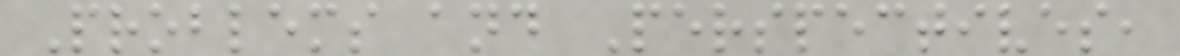Problems and Perspectives,
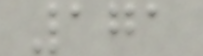171
